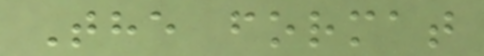The format
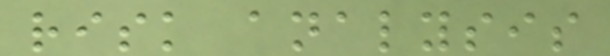risk analysis
